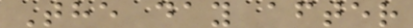The day after
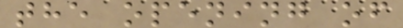the opening of
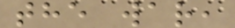the war,
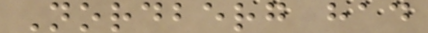Nordberg had
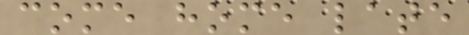come home late
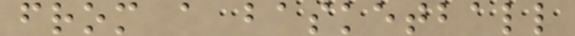from a basketball
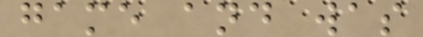game and was
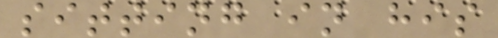sitting in his
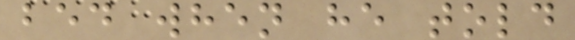bed when he told
